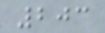203
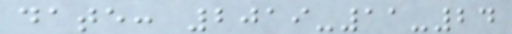date: 2019-11-24
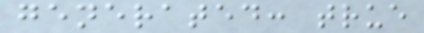generated: true
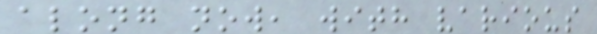along now, with various
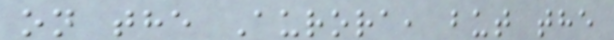on the Aurora, but the
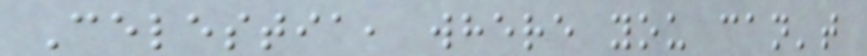Celestia, where you can't
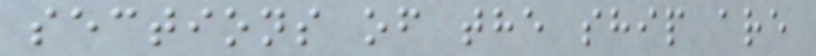sections of the ship are
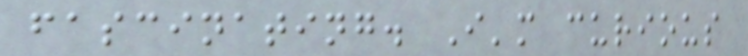fascinating. I'm curious
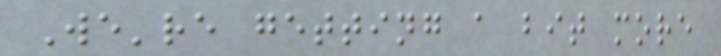We're getting a bit more
